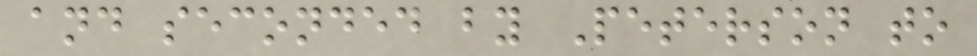and seconded by Peterson to
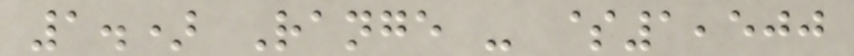1.) Range - $1,500
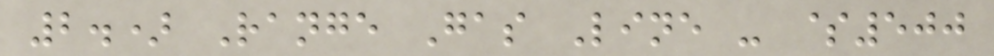2.) Range Gas Line - $500
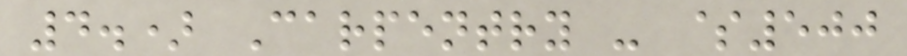4.) Carpentry - $500
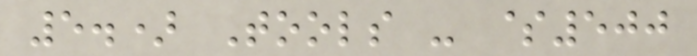5.) Tools - $500
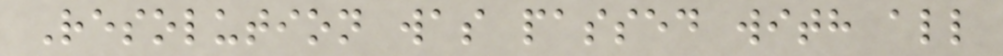Resolution was passed with all
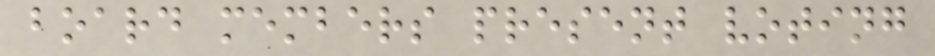board members present voting
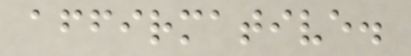affirmative.
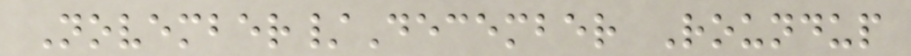November/December Roundup
